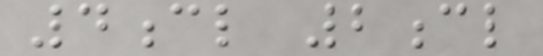4cl 2cl
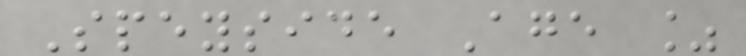Speyside Age %
